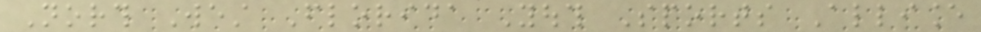North West Florida Youth Sports Alliance
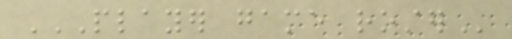PLAYER GAME ROSTER
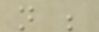not be
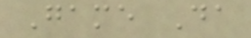Game Da
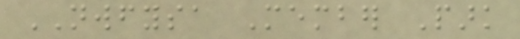NWFYSA Member Park
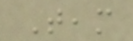Team
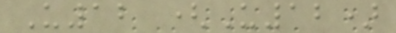U12 (U12)
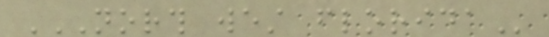NORTH WEST FLORIDA
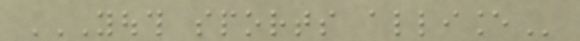YOUTH SPORTS ALLIANCE
